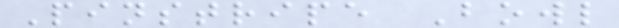Pinstripe Bowl
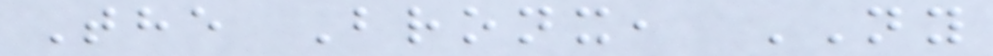The Bronx, NY
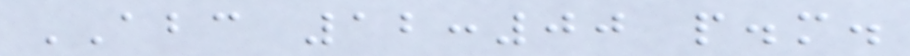ABC 12:00 p.m.
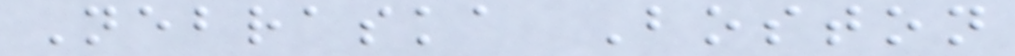Nebraska Boston
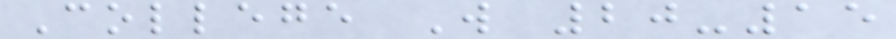College W 20-15
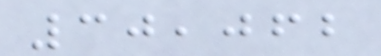30,062
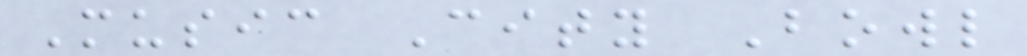Music City Bowl
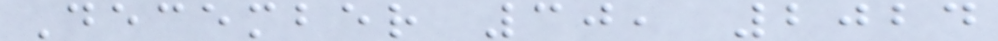December 30, 2024
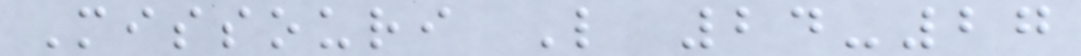Missouri L 24-27
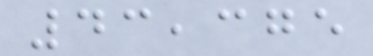43,375
